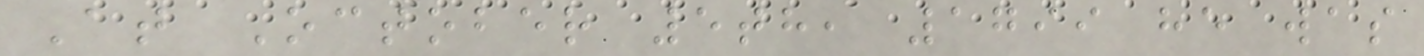At October 5th, 1799 he was
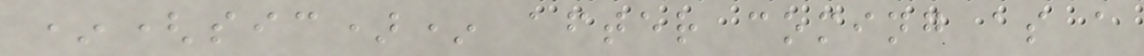*(sic)* after coming as a
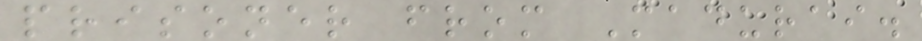prisoner from Madurai.
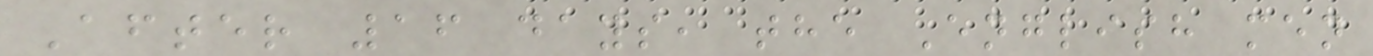After 16 days, the English men
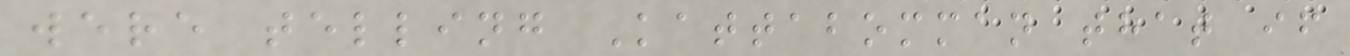were telling Kattabomman that if
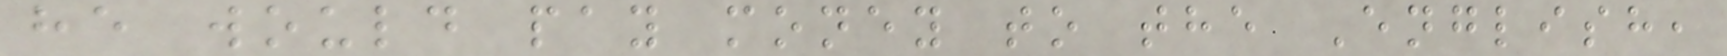he would pay money to the English,
